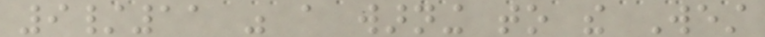9/11 was a warning to the West
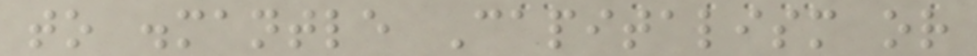to dismantle Capitalism or
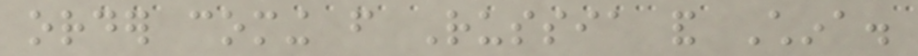order coming from Russia and China.
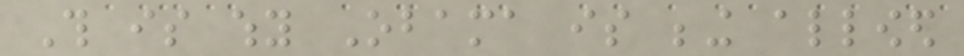This is why Obama is being allowed
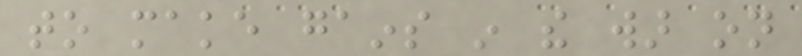to make gains in the war on
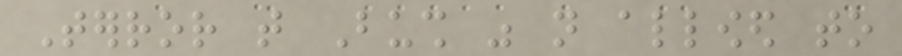Terror that Bush was not allowed to
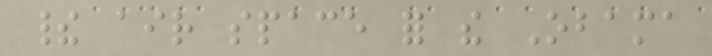their air space for the Obama
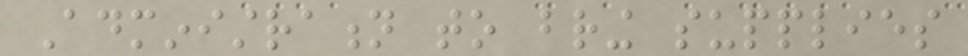Administration to bring supplies
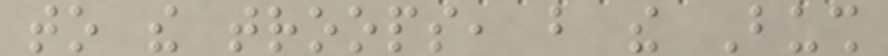to the troops, but the Bush
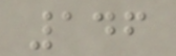146
